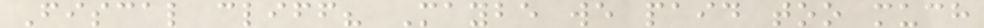Fiscal cliff? Maybe we paid too much
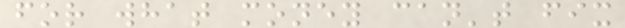for what money can't fix
